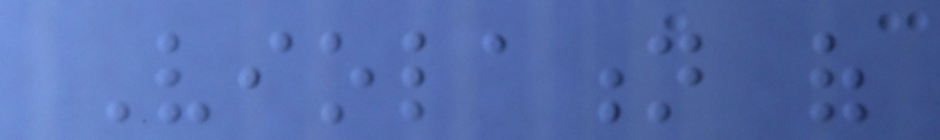Violation of
